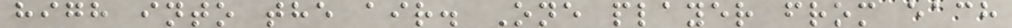high into the air. One player from each
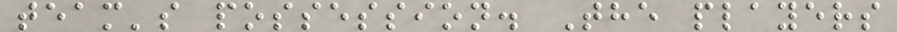team's possession. The players
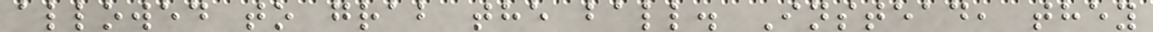allowed to grab the ball. Instead, they
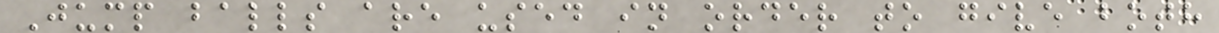Jump balls are used in order to give both
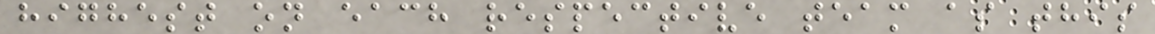highest on each respective team as this
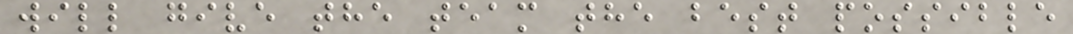will give the team the best possible
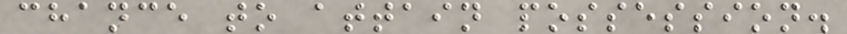chance to attain possession.
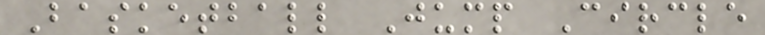Basketball Jump Circle
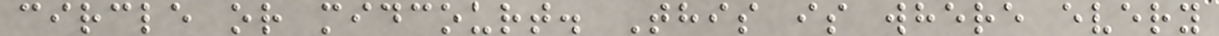circle or midcourt. This is where every
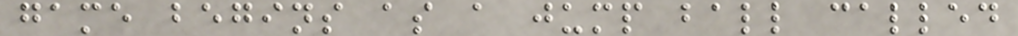game begins as a jump ball called
